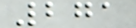271
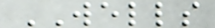WELLS
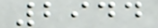2944
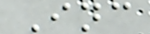Inc
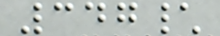347\
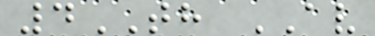4TH AV
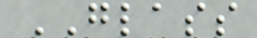GLASS
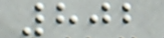802
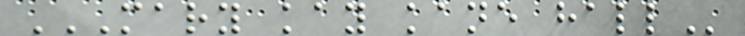MARY KAY KANE HALL
